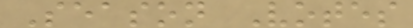Season Votes
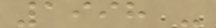1998 -
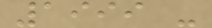1999 -
